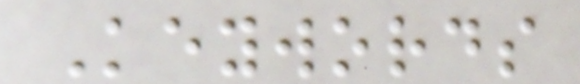Keywords
